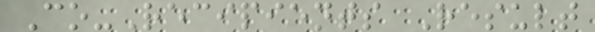Co-Recipients Result
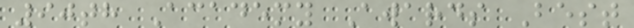90th Academy Awards Best
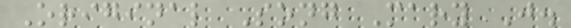Original Song Mary J.
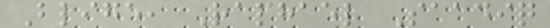Blige, Raphael Saadiq
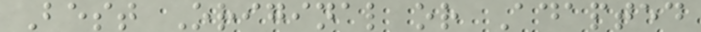Best Original or Adapted
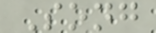Song
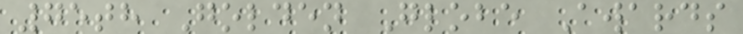75th Golden Globe Awards
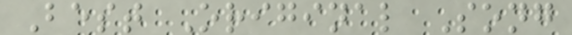Best Original Song
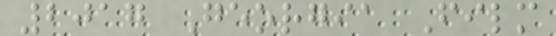2017 Georgia Film
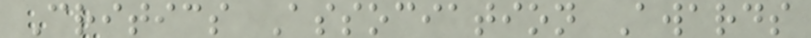Critics Association Awards
